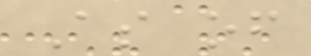As of
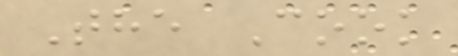The Cook
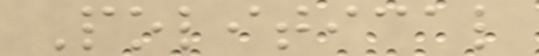Political
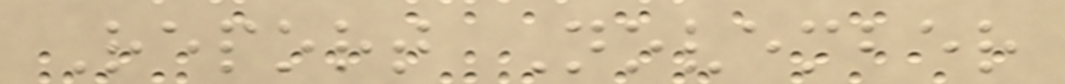Report November
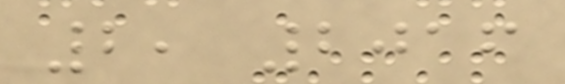2, 2016
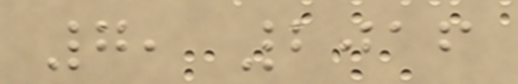7, 2016
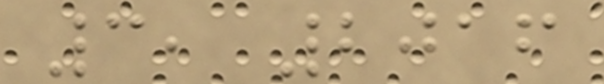3, 2016
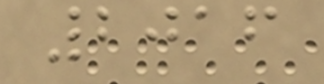2016
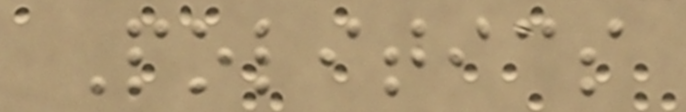Politics
